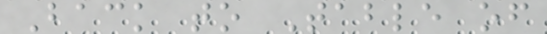Back to Table of
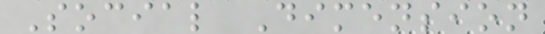Social Dimension
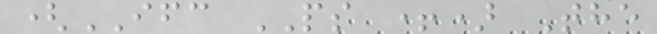(IFC PS +) The
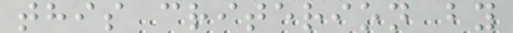this criterion by
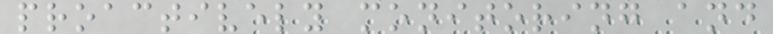proactively monitoring and
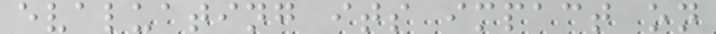evaluating its impact on
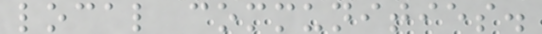local communities.
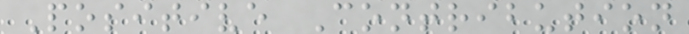Positive Contribution
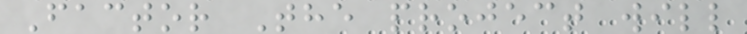Factor The project will
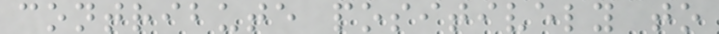contribute positively to
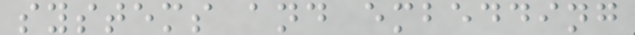systems and embedding
